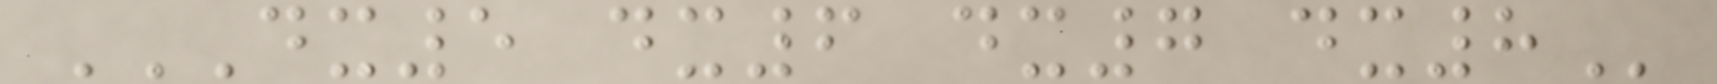DX5 DX6 DX7 DX8
